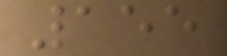155
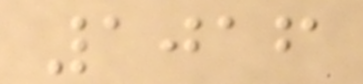1016
